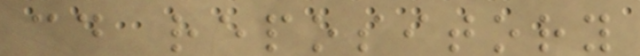cd repository
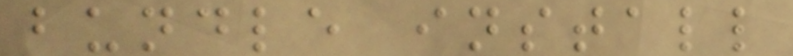bundle install
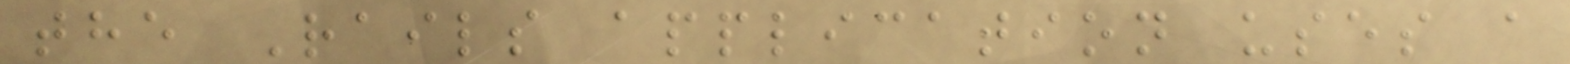the Rails application uses a
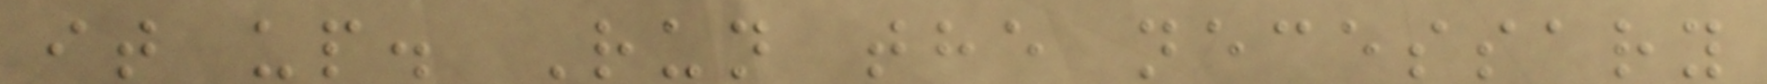it up. Run the necessary
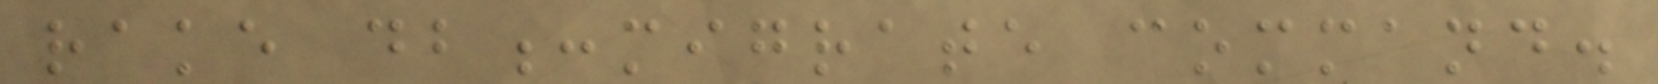rake db:migrate command.
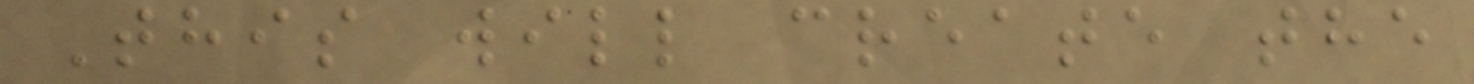This will create the
